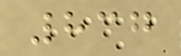837
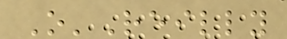O'Reilly
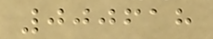000618
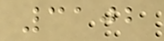3102
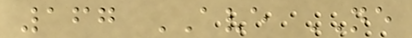167 AVE NE
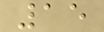15
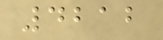4212
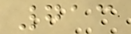713
